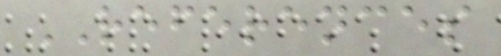REFERENCES
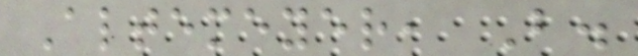Altemeyer, B.
